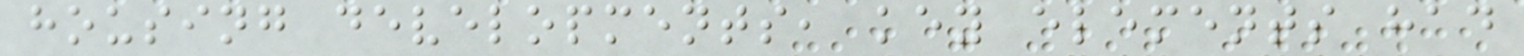housing developments, key elements had
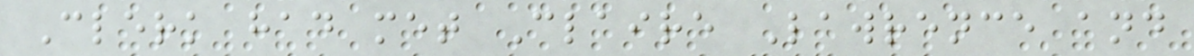Clerk had met Claire Lawrence and
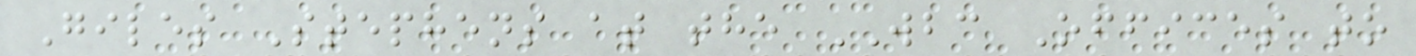Giles Stephens at the WBC Offices to
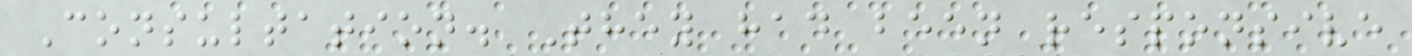Consultation. They had been responsive
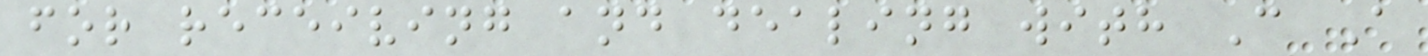for receiving and dealing with C A
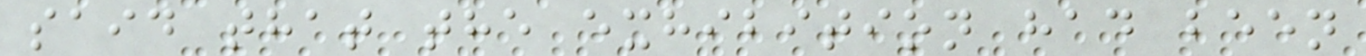said that the exhibition had been
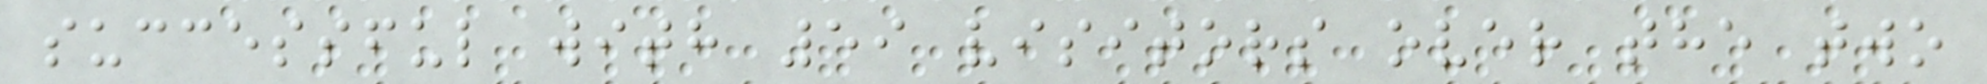successful with 59 visitors over the two
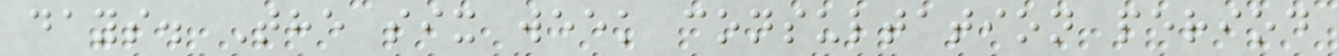days. The six week consultation period
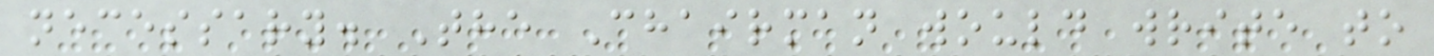necessary. The Chairman would write to
